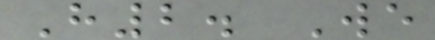H2. We
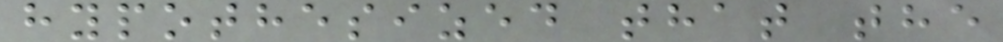hypothesized that the
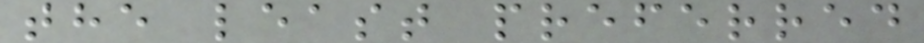the least preferred
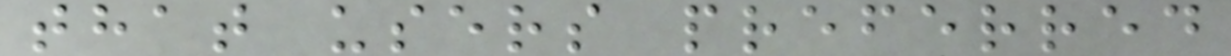that users preferred
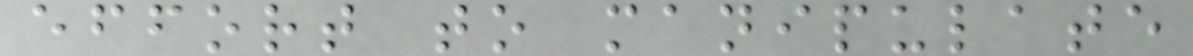effort to manipulate
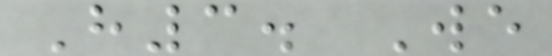H3. We
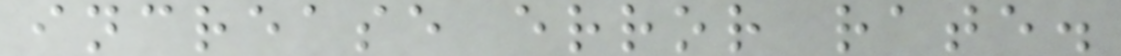increase error rate.
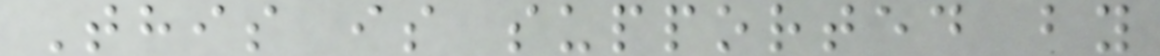This is supported by
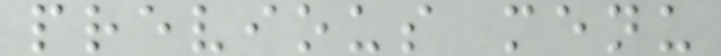previous menu
